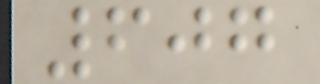607
